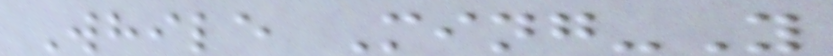While Ming-Y
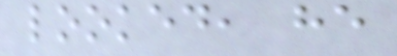looked, he
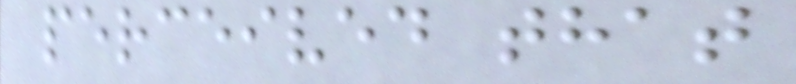perceived that
